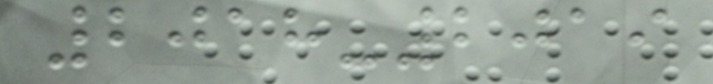2018-2019
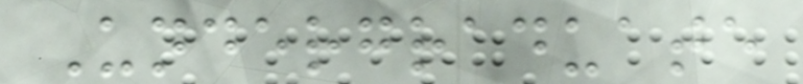Undergraduate
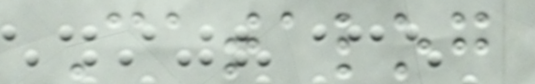Catalog
